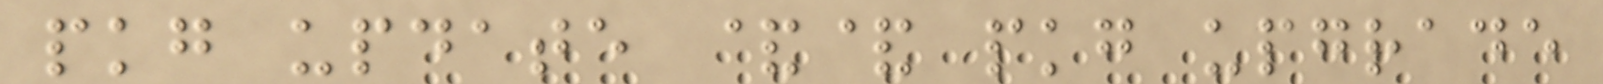pkg update && pkg upgrade
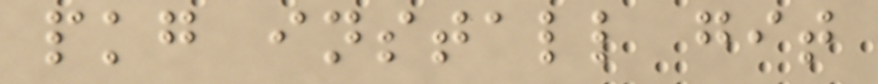pkg install git
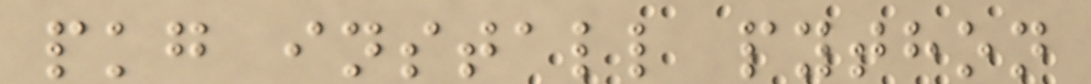pkg install python
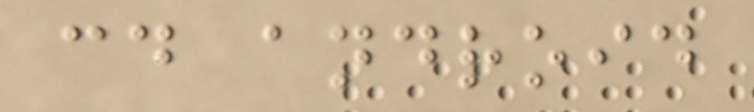cd android
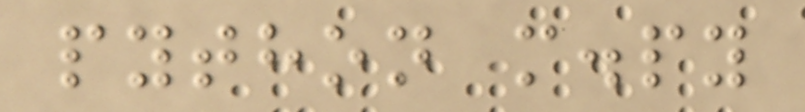python m.py
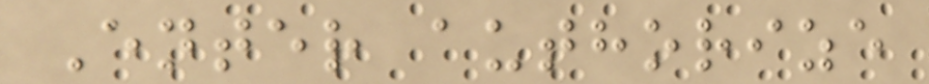Enter authorize
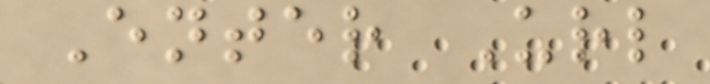Enter Url
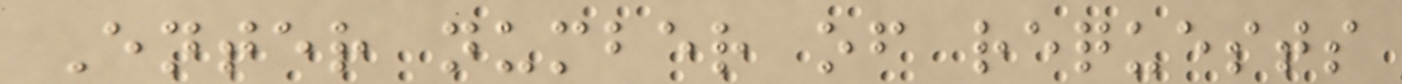Enter number of requests
